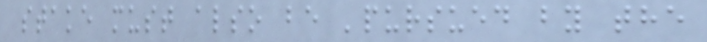stake must also be 'pursued by the
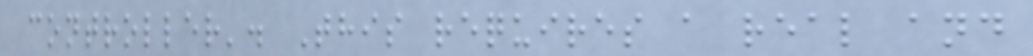controller'. This requires a real and
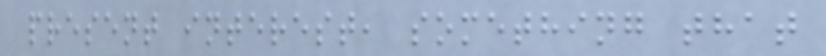present interest, something that
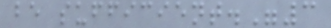be sufficient."3
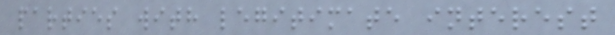parties with legitimate interest
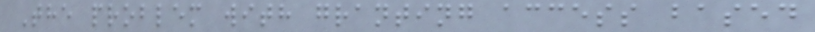The problem with granting access based
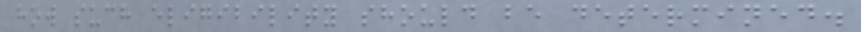how such eligibility should be determined.
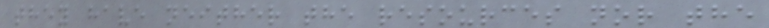they have neither the resources nor the
